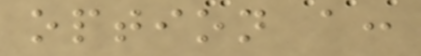option a:
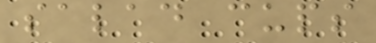salad cups
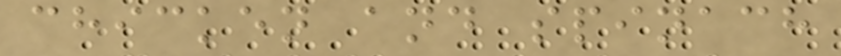chicken and spinach
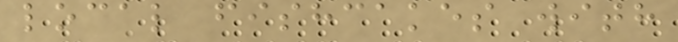local fishcakes with
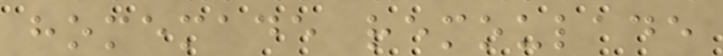homemade remoulade
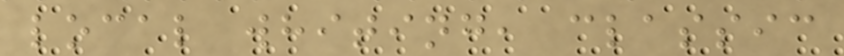local whiting, classic
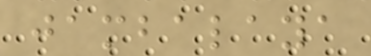jambalaya
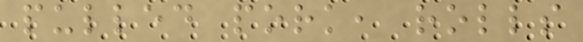pulled pork, rolls
